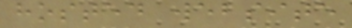hosted website
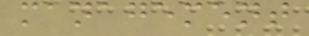management
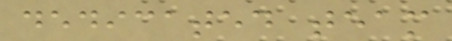dedicated team
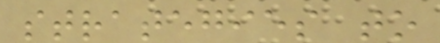strategies to
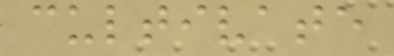cultivate
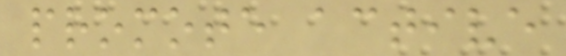promote active
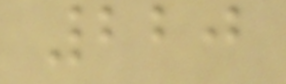220
